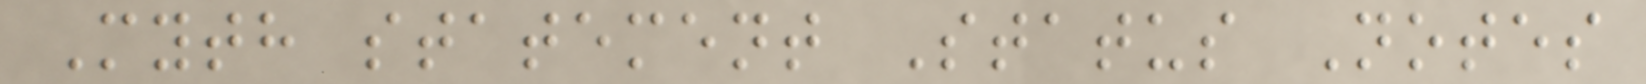Myth statement Status Notes
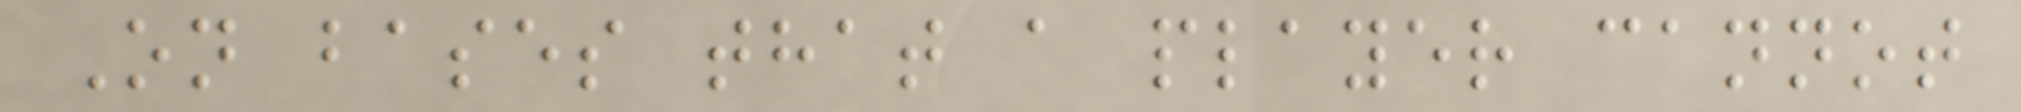On bases that a player cannot
